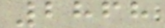2868
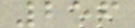256
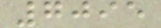7095
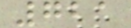721
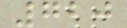720
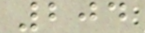204
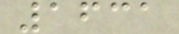1631
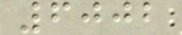6002
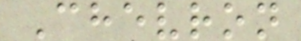Chevron
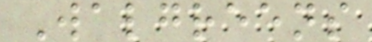Walgreens
